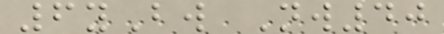6yBw Nw40
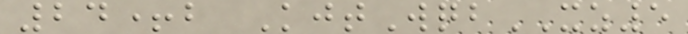24+b KjtWqbXZ5
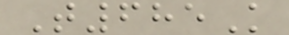T685K
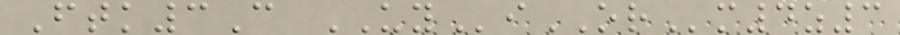Ftk3C UYiORm4z3
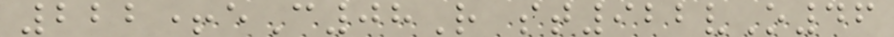222+eC08R st922vO46
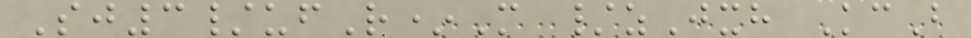Sj3/ufR*M /zJxh KcB
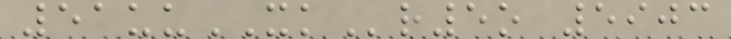51uuXKr5o 5903
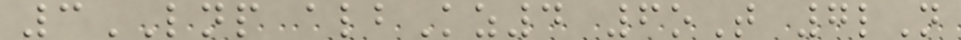3LNP albKz4 6oT 7lN
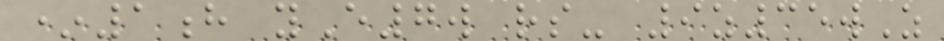*1h yE7w rs- 9z35wZ
